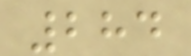284
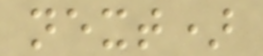next)
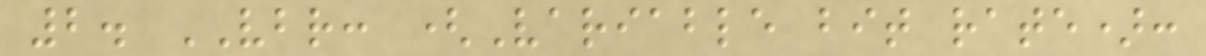2. VBR: (Variable bit rate):
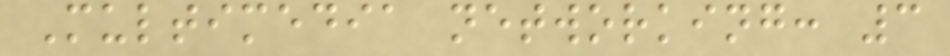Multimedia networking: 3
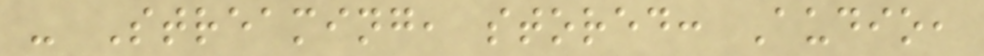- Streaming, stored: Audio,
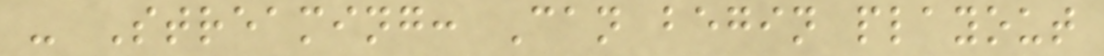- Streaming: Can begin playout
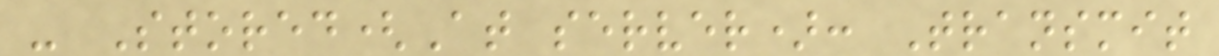- Stored(At server): Transmit
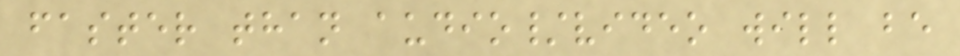faster than audio/video will be
